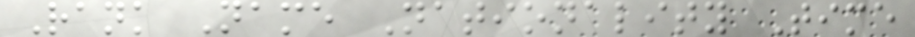Rank Name Nationality Time
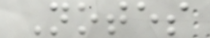Notes
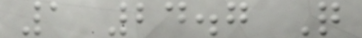1 24.7 Q
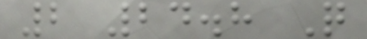2 24.8 Q
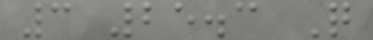3 25.3 Q
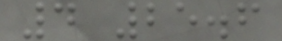4 25.6
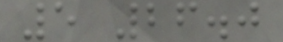5 26.0
